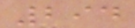294
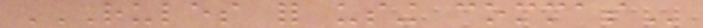RULES FOR USING COMMAS
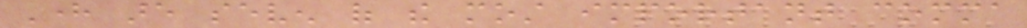Here are seven of the most important comma
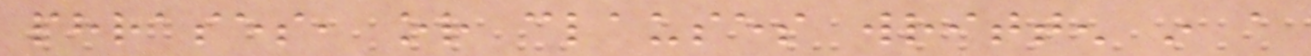phrases, or clauses written in a
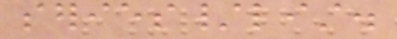series/list.
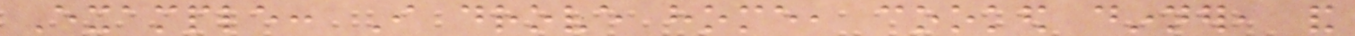Example: I drove home, cooked dinner, and
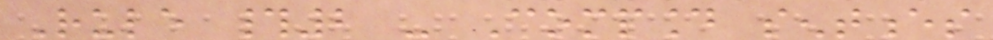Rule #2 - Compound sentences
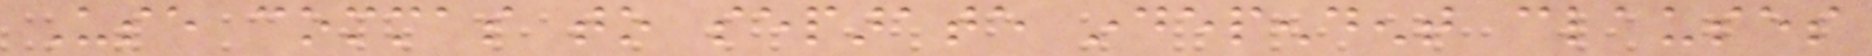Use commas to separate independent clauses
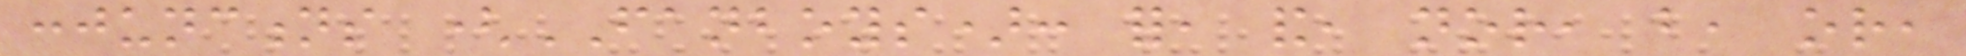conjunctions (FANBOYS): for, and, nor, but, or,
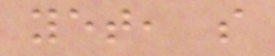yet, so
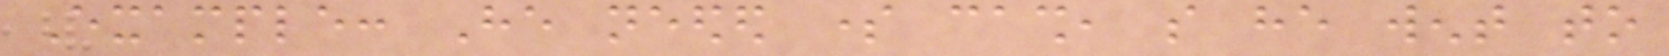Example: He needed some cash, so he went to
